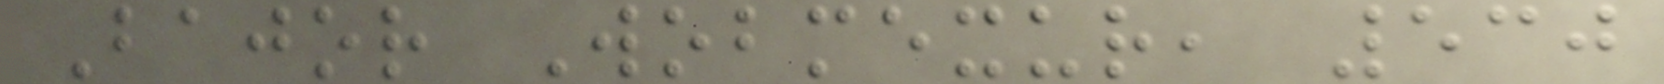Bajor Wobmexur, 530
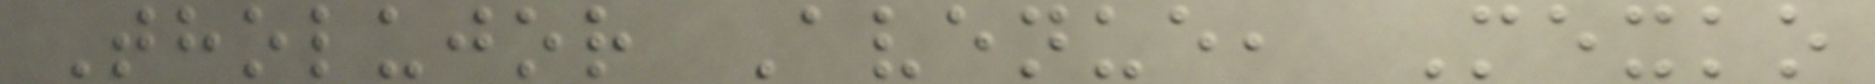Tholujor Avenue, Mexko
